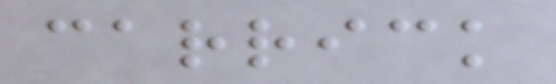carrick
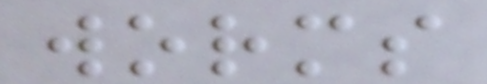worms
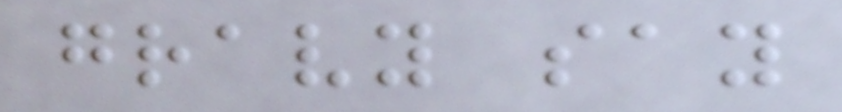gravy say
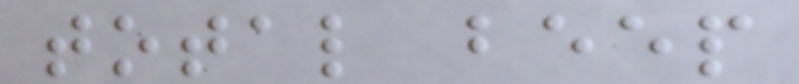total beep
